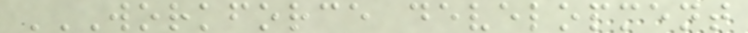WORKFORCE DEVELOPMENT
